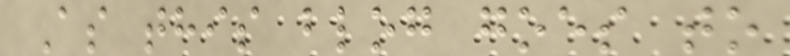As this blog goes to
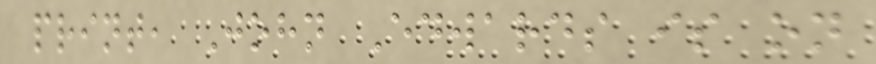print, John Edwards is on
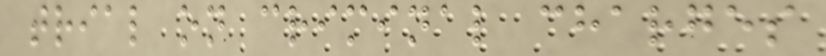trial on criminal charges
